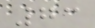73
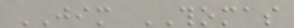JIM THOMAS
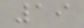19
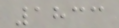1833
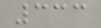333
